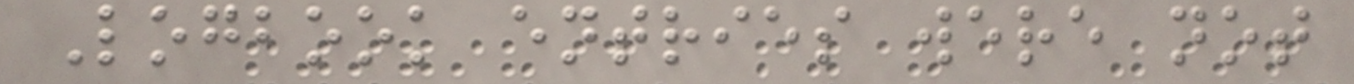Logbook entries were not
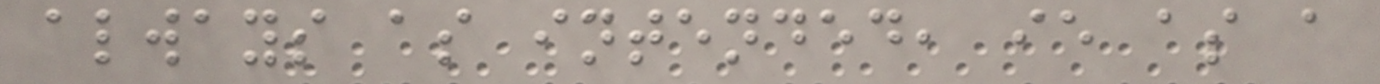always as intended, ie as a
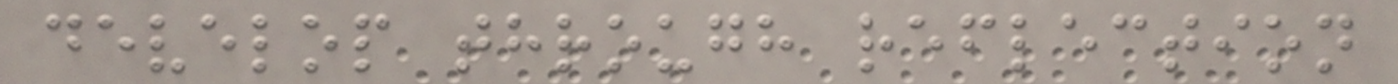develop through reflection
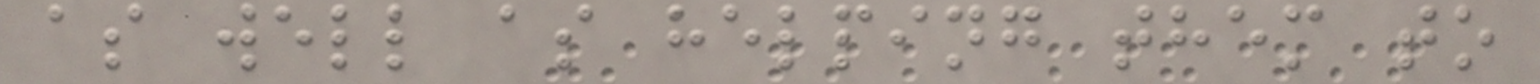as well as helping them to
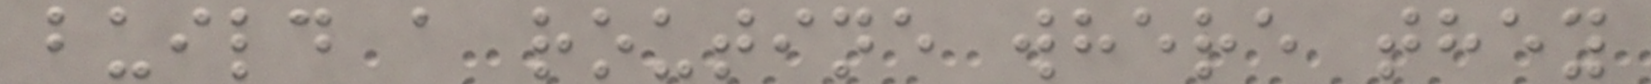build a routine where they
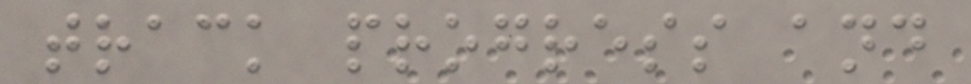track progress and
